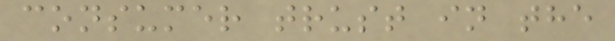consumer trust in the
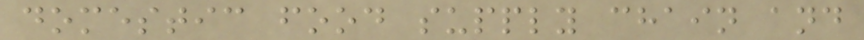domestic food supply chain and
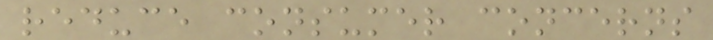reduce consumer concerns
